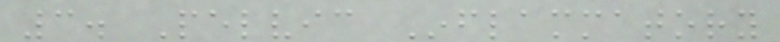3. Pelvic Inflammatory
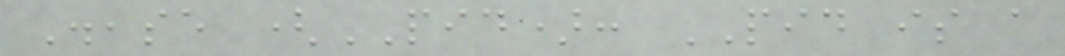Disease (PID): PID is a
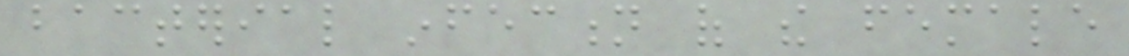bacterial infection of the female
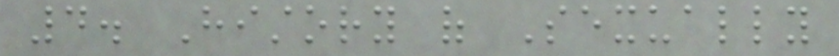4. History of Sexually
